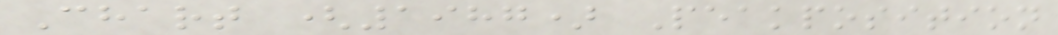Chart (1987) Peakposition
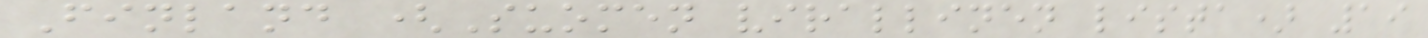Finland (Suomen virallinen lista) 19
